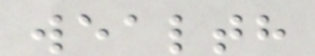wealth
